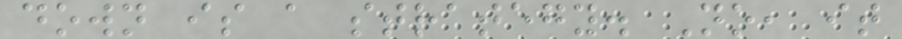down is a strategy. No, it
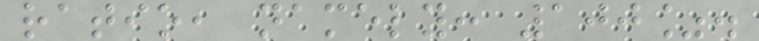ratio, namely: 100%.
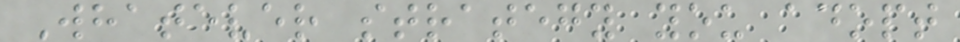Whatever strategy you adopt
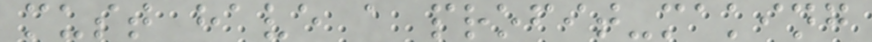must have a profit-making
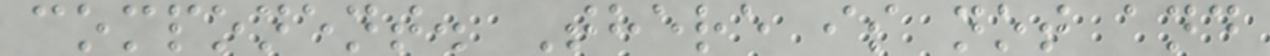component. There is not and
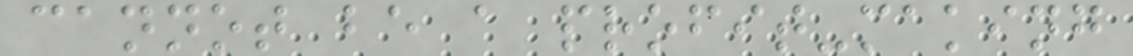cannot be a profit-making
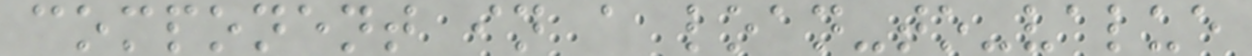component in a loan-to-value
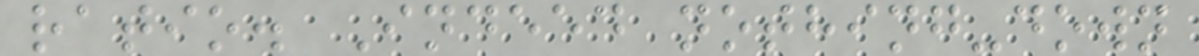ratio. Indeed nothing-down
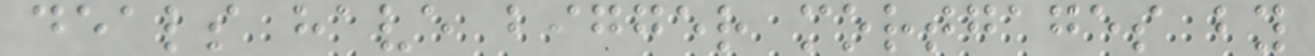deals have bigger mortgages by
